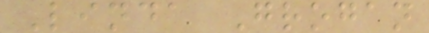Linda Grogan
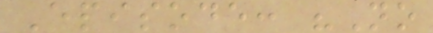Episode: "No
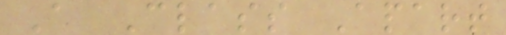A Class Apart
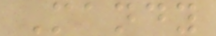Mandy
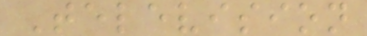Television
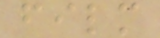film
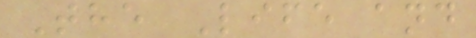The Life and
